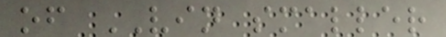of VIN smaller
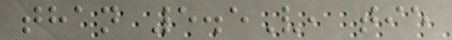than 5.5V, tie
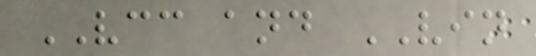VCC and VIN
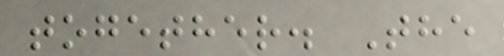together. The
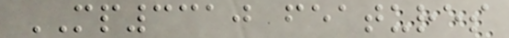MP3310 features
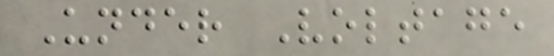Under Voltage
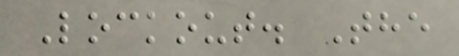Lockout. The
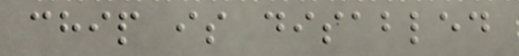chip is disabled
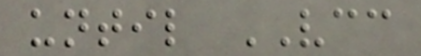until VCC
